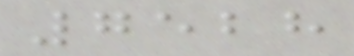7528
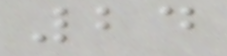24
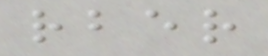rber
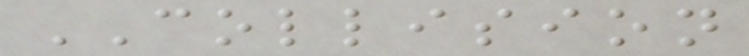COLLISION
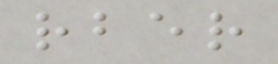rber
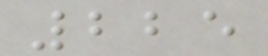225
